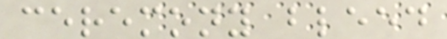ceremony bleed
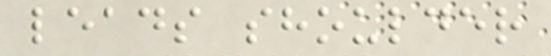leads shoulder
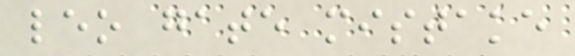leo gate mistake
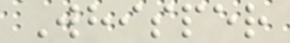Whisper
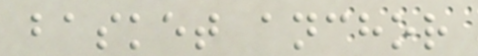basket anchor
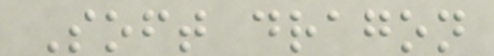Soft dragon
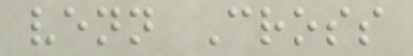venn Cross
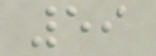59
